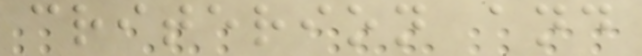criterion and
